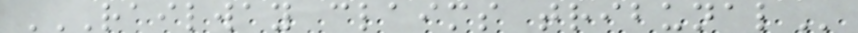RAILWAY CLAIMS TRIBUNAL
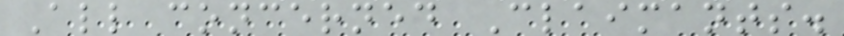All concerned Claimants.
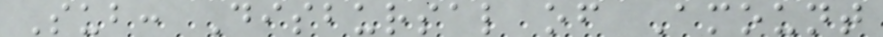Sub: Disbursal of Amount
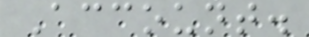Account.
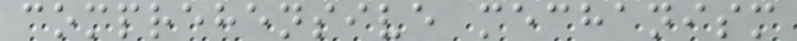comprehensive mechanism
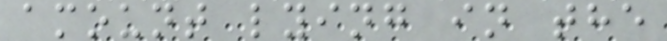amount lying in the
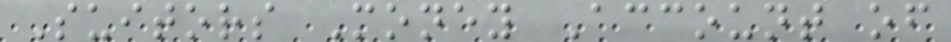Suitors Money Account of
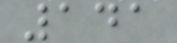141
